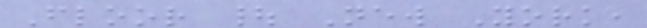Floor | New York,
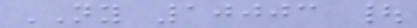NY 10003 |
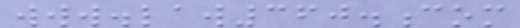www.law360.com
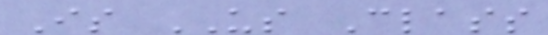Is US Class
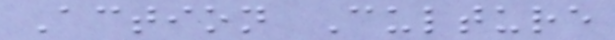Action Culture
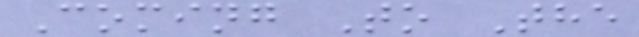Coming To The
